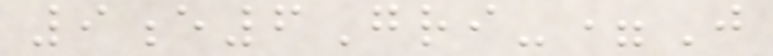9e6Gri-=J
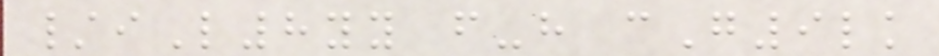/iL8yy f-h cG9lk
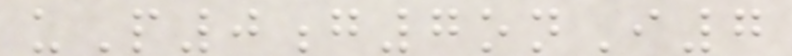uP0g7onI7
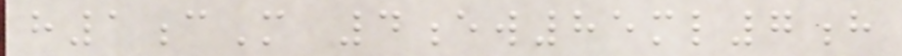h1cM 4ew85ml7h
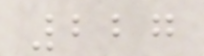227
